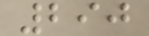290
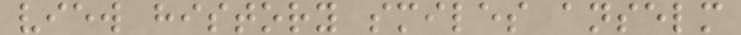view history smiles anselm
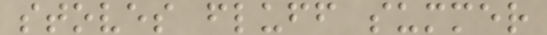stoves fluff summer
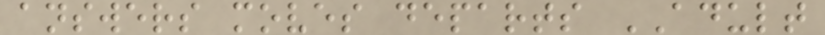answers moves departs ADULT
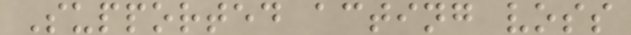Supported acting voss
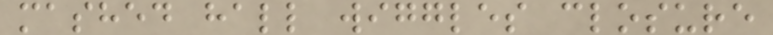mashed hall wiggles closure
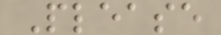Please
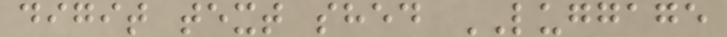digit text shed LUGGAGE
